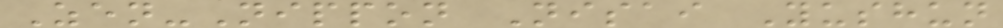Zen-Nippon Nisai Yushun
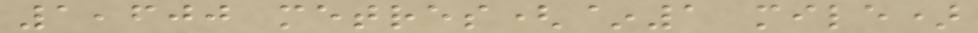1,600 metres(~1 mile)
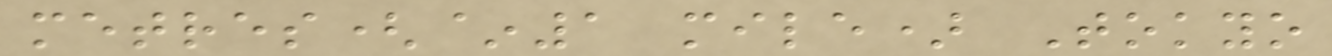metres(~1 mile) Tokyo
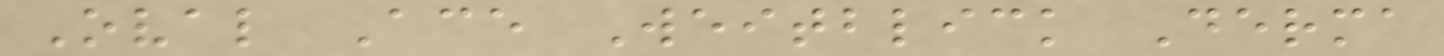Oval Ace Weitblick Derma
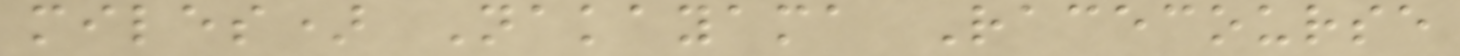miles) Nakayama Racecourse
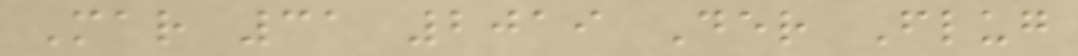Mar 31 2019 Der Flug
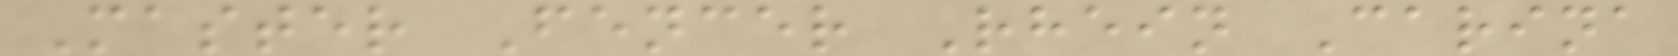Master Fencer Rhein Carina
